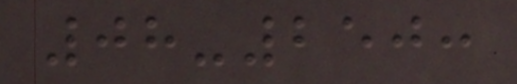08-250:
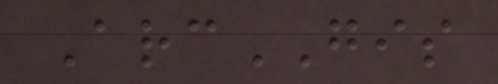ArcGIS
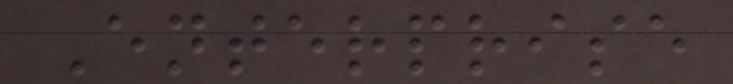Enterprise
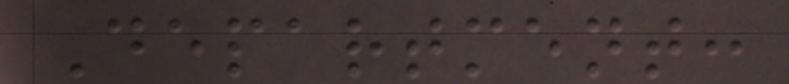Department:
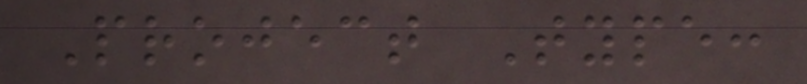Project Type:
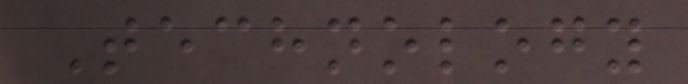Technology
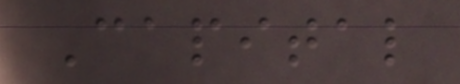Capital
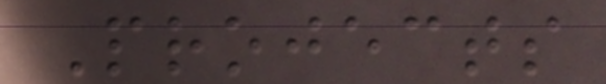Projects
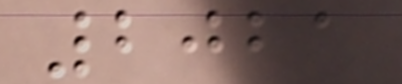2021
